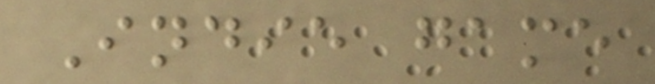Indie game
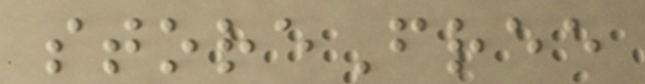storeFree
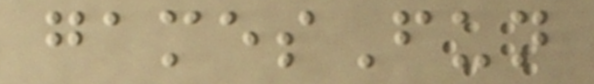gamesFun
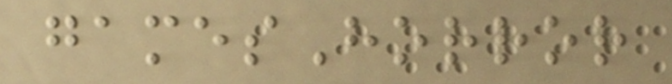gamesHorror
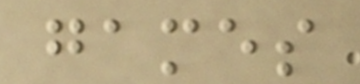games
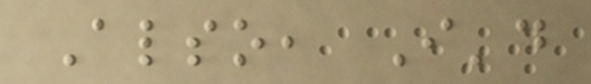Also, I'd
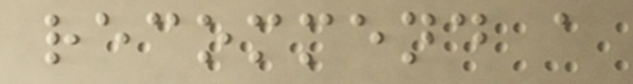recommend a
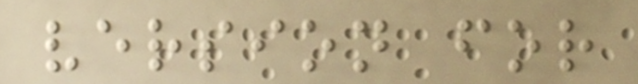version for
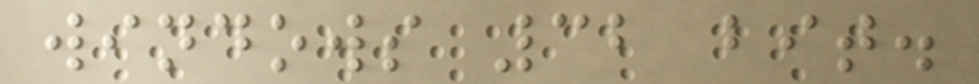windows 32 bit.
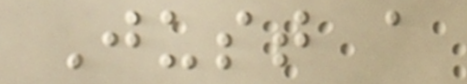Just a
